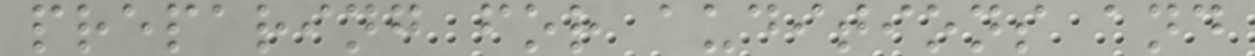preparing for auditions and
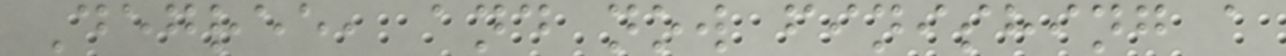Degree, and now finishing a
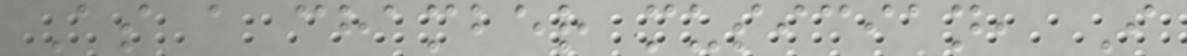As a chamber musician, I
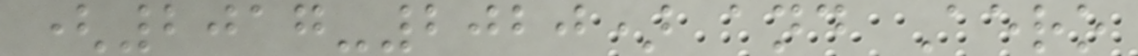(2017-2020) and Aero
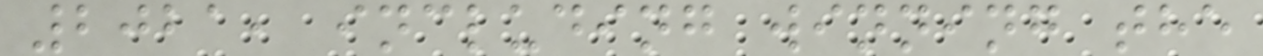2021, including winning the
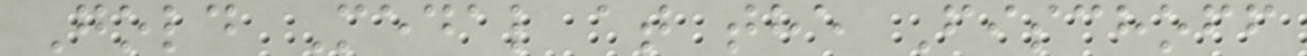Gold Medal at the Fischoff
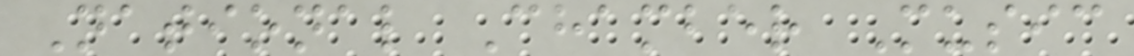National Chamber Music
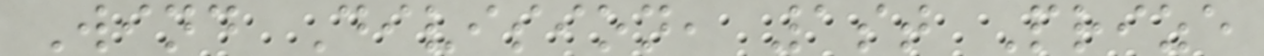Wind Division, 1st Prize
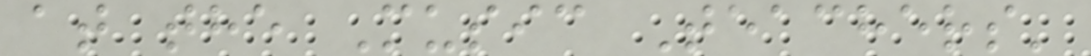at the Music Teachers'
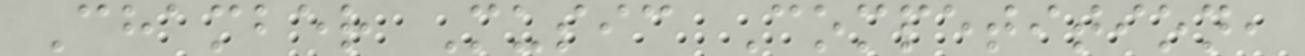Chamber Music Competition,
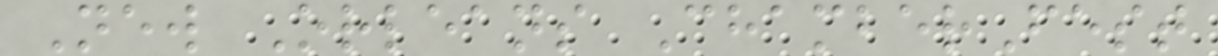New Orleans ChamberFest
